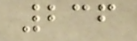236
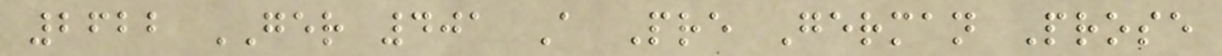2622 GER 401 A Pre German Prose
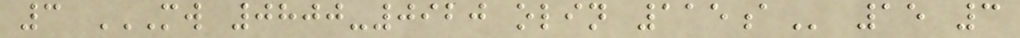3 MW 0800-0920 OLIN 115A 15 3
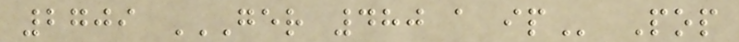2709 GER 480 A IP Pop
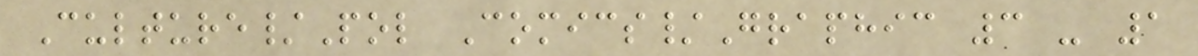Culture/Pol Comics/Graphic 3 - 1
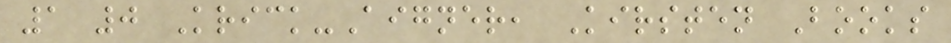1 0 Krick-Aigner, Kirsten Books
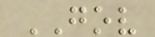GOV
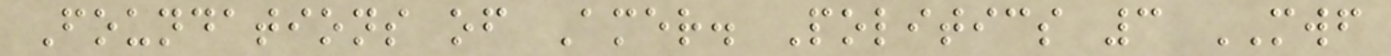Foundations of Amer. Politics 3 MWF
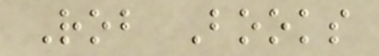Rob Books
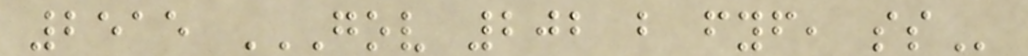2515 GOV 202 B FYF, SS
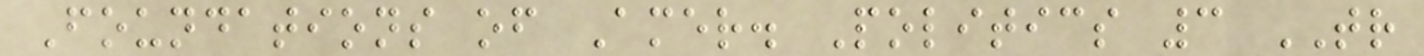Foundations of Amer. Politics 3 TR
